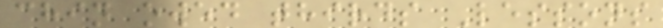chin owed thirds Lessons
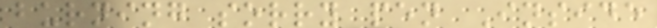burning sorry pen Inside
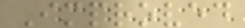Improved
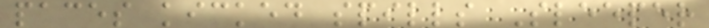paces kicked spills Sleeper
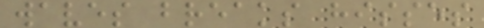waves breaks hisses
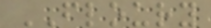FLOURY
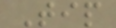Tip
